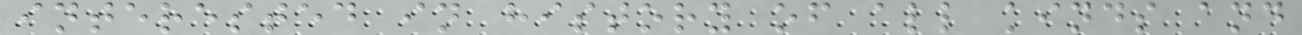interested in history of all kinds and
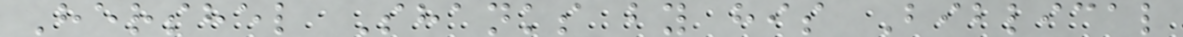Hershel Shanks by his Biblical
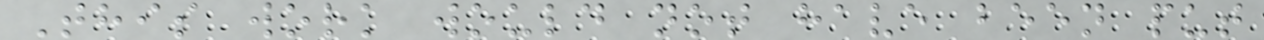This work would not have been put
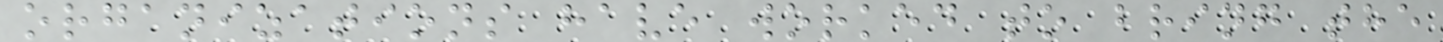organizations have worked to bring the
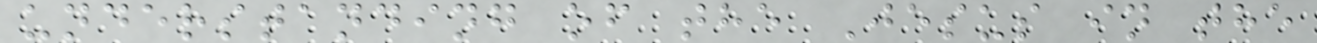understanding of the Jesus in the
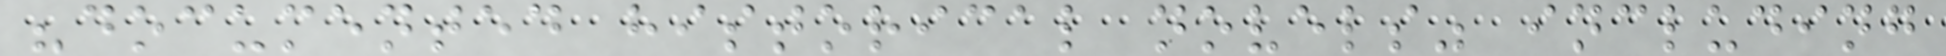"documented historical novels" including
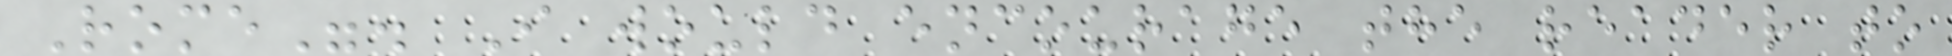Rome". I would encourage the reader to
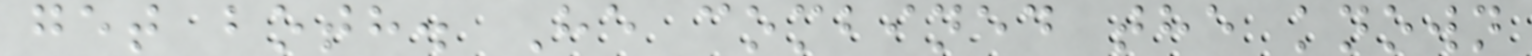get both. He combined the known
